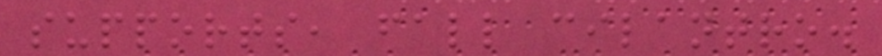supports, fall cilantro.
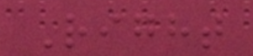Right
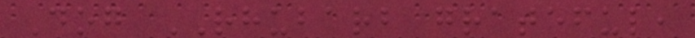Dog RHUBARB grateful,
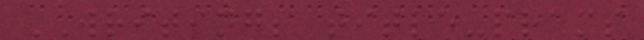WRITING; title-prams
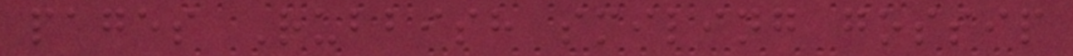pages Rubbish smiling gossip
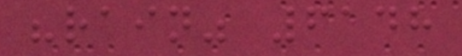"rain" 6148
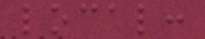local:
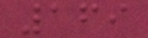169
